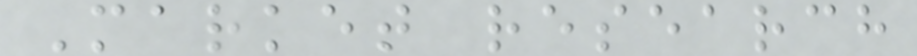Market research
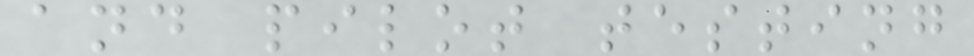and pilot testing
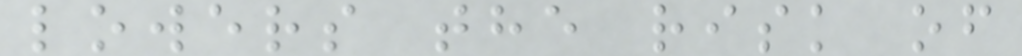lowers the risk of
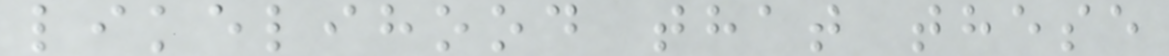likelihood that these
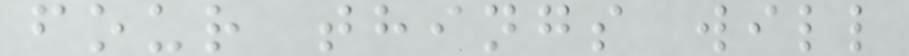four things will
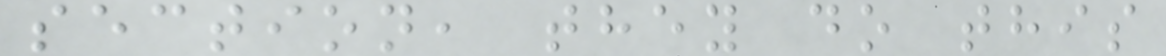section, they do this
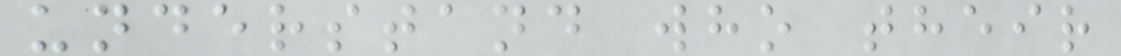understand who their
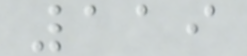119
